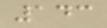143
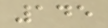145
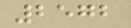2572
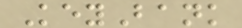KeyBank
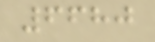6680
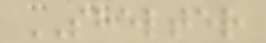SHELTER
